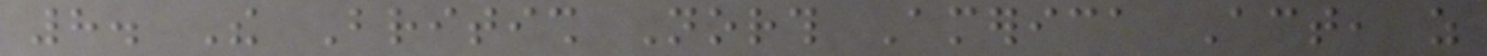8. The British North America Act, as
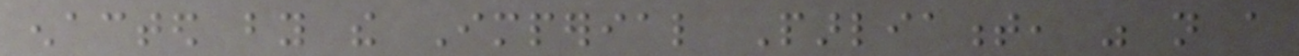enacted by the Imperial Parliament, was not a
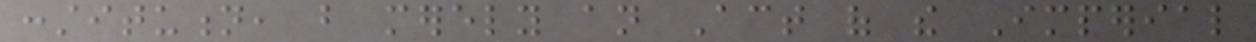constitution, but merely an Act of the Imperial
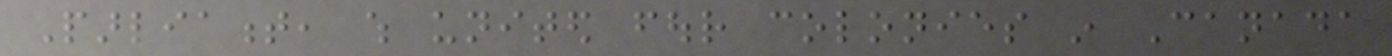Parliament, which united four colonies in Canada
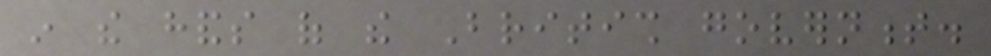in the hands of the British government.
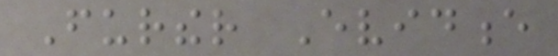Further Evidence
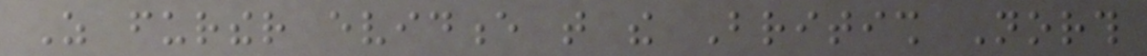As further evidence that the British North
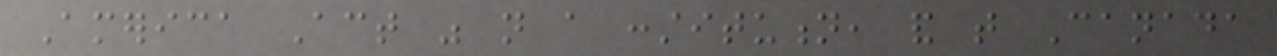America Act was not a constitution, and that Canada
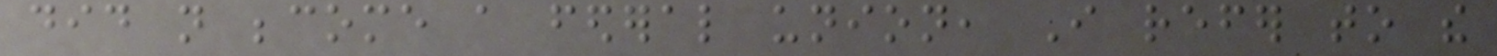did not become a federal union, I refer to the
